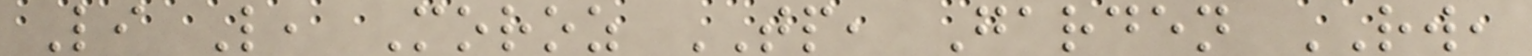Li L, Moroz TP, Garden RW,
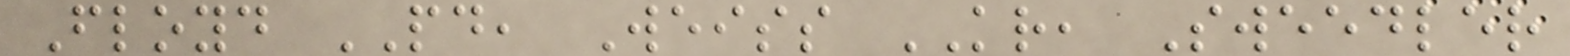Floyd PD, Weiss KR, Sweedler
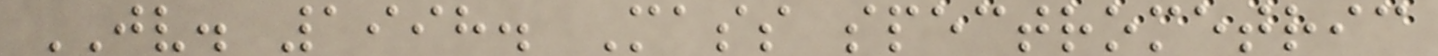JV. 1998. Mass spectrometric
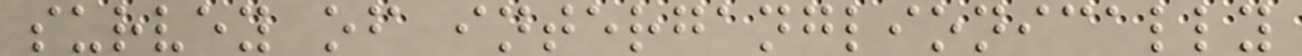survey of interganglionically
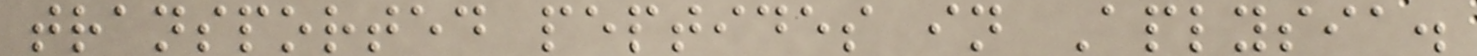transported peptides in Aplysia.
